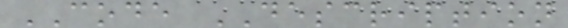CODE DESCRIPTION
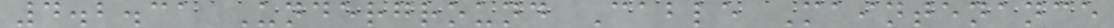4.2.31 Underground Cable Maintenance
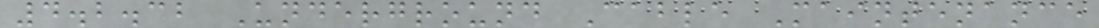4.2.32 Underground Cable Maintenance
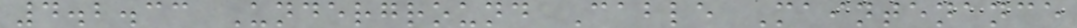4.2.33 Underground Cable Maintenance
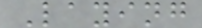Laying
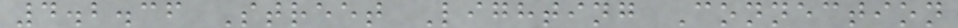4.2.36 Street Lighting Connection
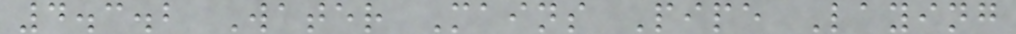4.3.2 Water Mains Pipe Laying
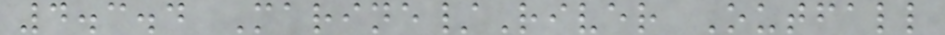4.3.4 Marine/River Outfall
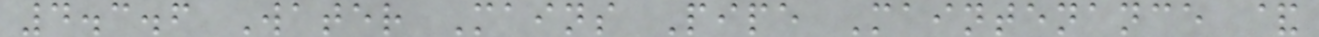4.3.6 Water Mains Pipe Maintenance &
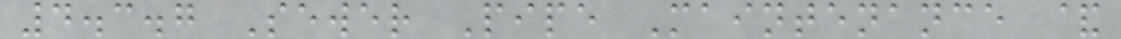4.3.7 Sewer Pipe Maintenance &
